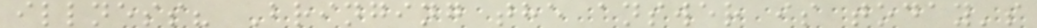illness? Bringing the answer is today's
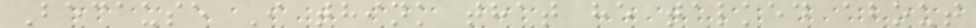Because I think that he talked about
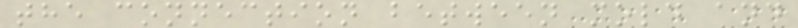the connection between mold and
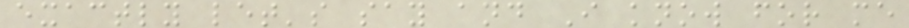exactly let's say and I know for me
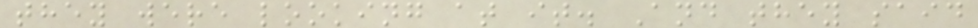they were looking at it. And they said
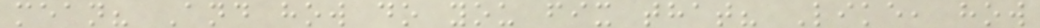mean? And how do you fix that? Like, how
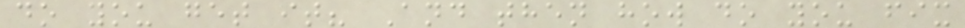do you get it? And then how do you fix
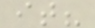it?
